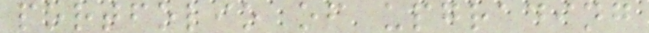portfolio of upgrading
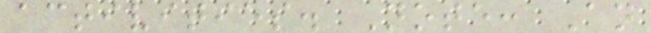activities. Note: An
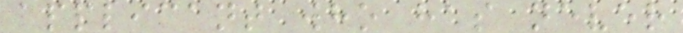applicant who has never
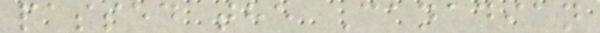passed the Canadian
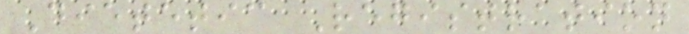Dietetic Registration
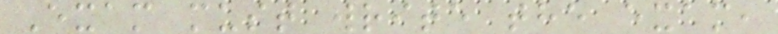Exam must write the exam,
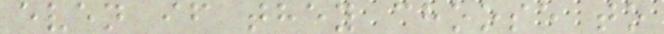even if they choose to
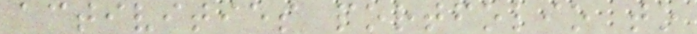activities portfolio to
